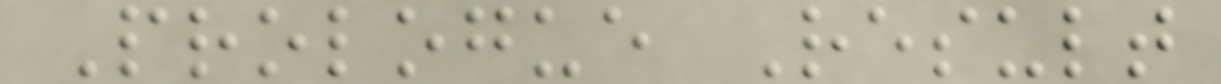Prologue Result
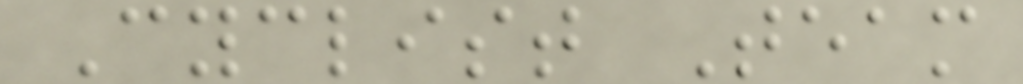Cyclist Team
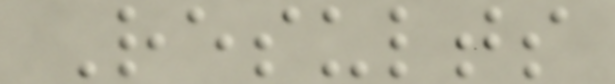Results
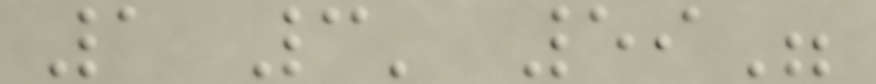1 3' 59"
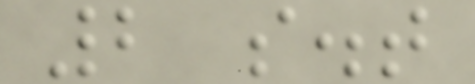2 s.t
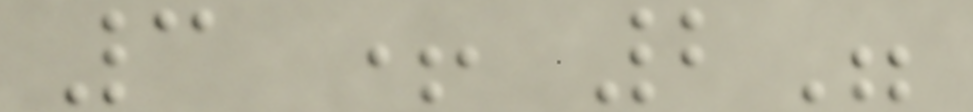3 + 2"
